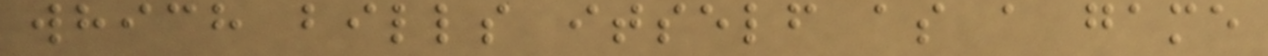which bills itself as a game
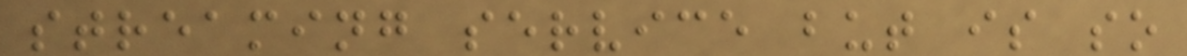streaming service but is so
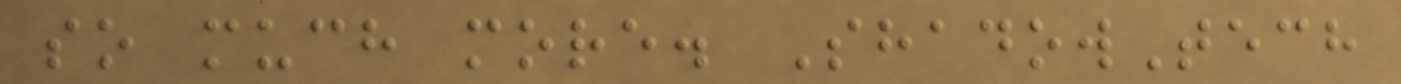so much more. ShadowTech
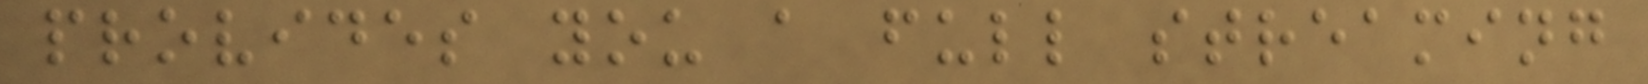provides you a full streaming
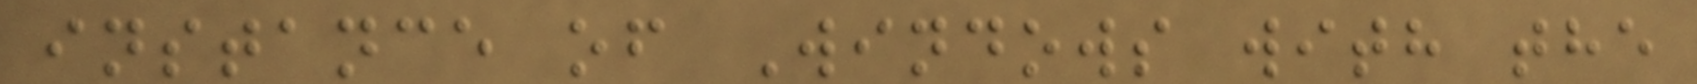instance of Windows with the
